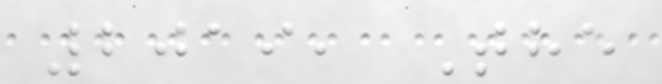2019, The
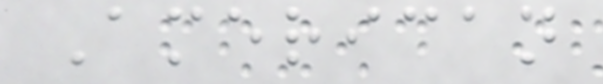American
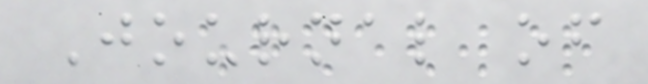Journal of
